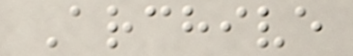Archive
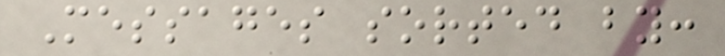Messages sorted by:
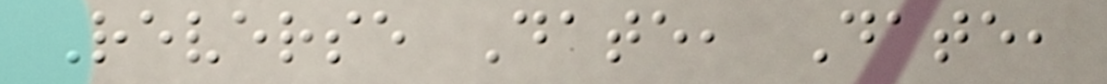Reverse Date, Date,
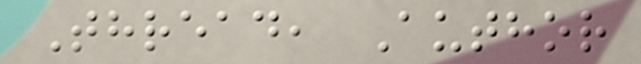Thread, Author
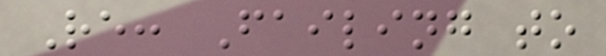Re: Failing to
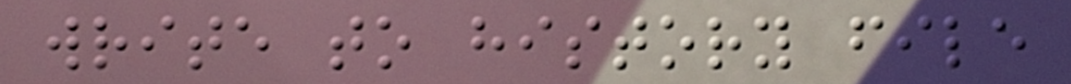write to history file
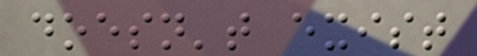doesn't exist
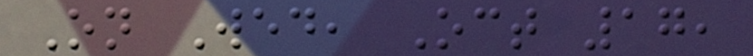On Wed, Oct 17,
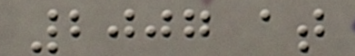2007 at
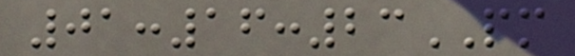01:16:23PM
